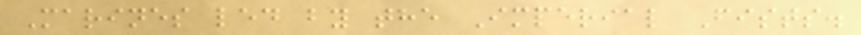Marines led by the Imperial Fists.
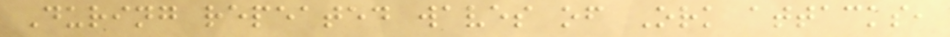During repeated waves of Ork attacks,
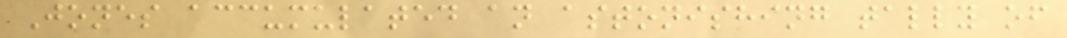Jones accumulated an astonishing tally of
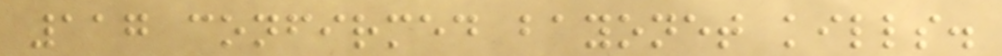117 confirmed bayonet kills.
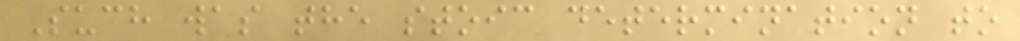Such was the stoic determination to
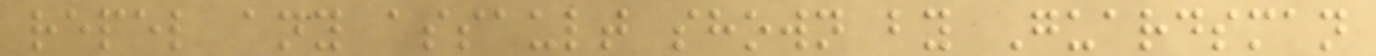repel any assault shown by Guardsman
